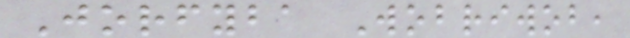Jorfyba Wobriwob,
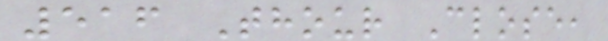516 Thour Close,
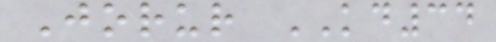Jorur KD34
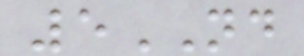5ND
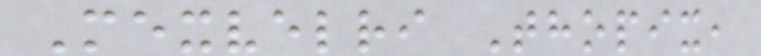Mexvelri Thopix,
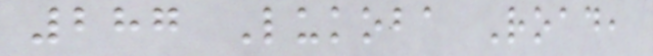287 Lukoba Road,
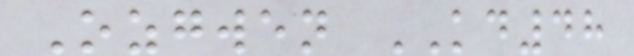Ozgwen KD48
